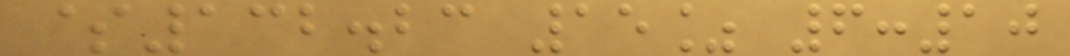$132.23 15% 6:10
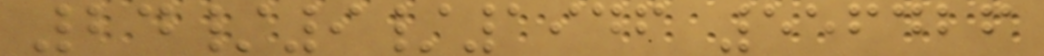24/9/1946 556426
